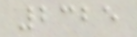2325
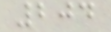204
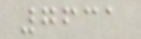7631
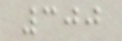300
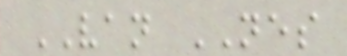VAN NES
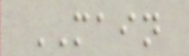MAIN
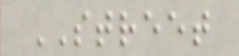STREET
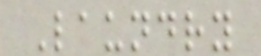Laundry
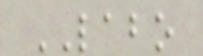LABO
